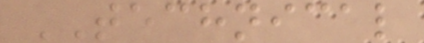TECHNICAL
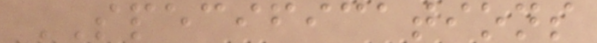SPECIFICATIONS
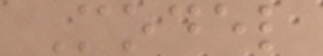Model
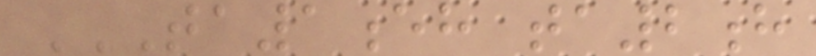TA1EH TA2H
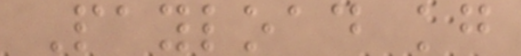Payload kg
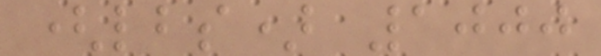(lbs) 1000
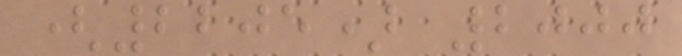(2205) 2000
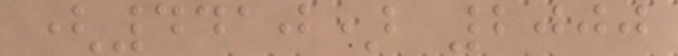(4410) 2000
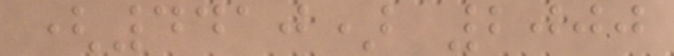(4410) 2000
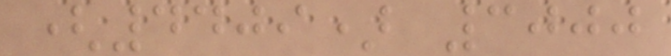(4409) 3000
